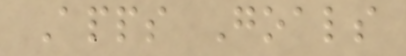Apps Goals
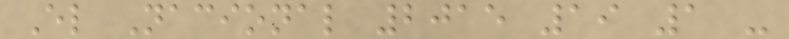El Nacional 2015 19 1 -
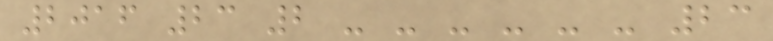2016 23 2 - - - - - - 23
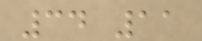34 11
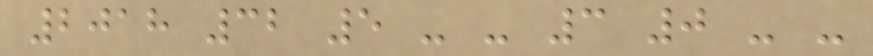2018 32 5 - - 3 0 - -
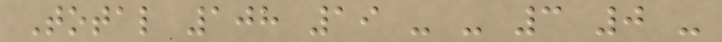Total 108 19 - - 3 0 -
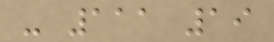- 111 19
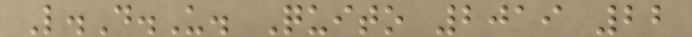L.D.U. Quito 2019 22
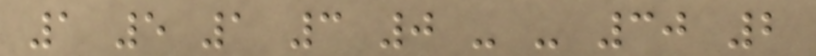1 5 1 3 0 - - 30 2
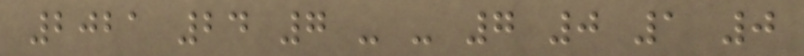2021 24 7 - - 7 0 1 0
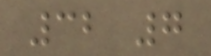32 7
